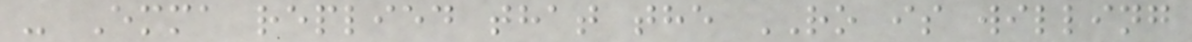- Emma replied that the RO is willing
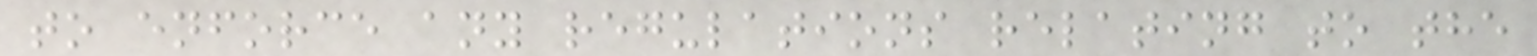to enforce any regulations relating to the
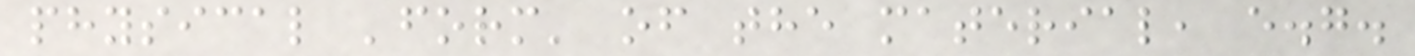physical 'form' of the material, e.g.
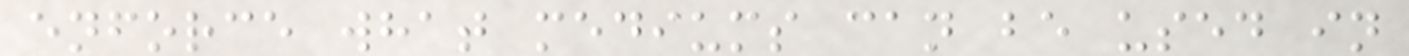enforce what mediums can be used in
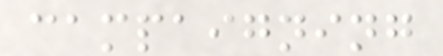campaigning
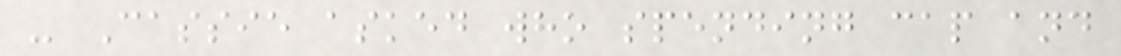- Cassie asked who spending cap and
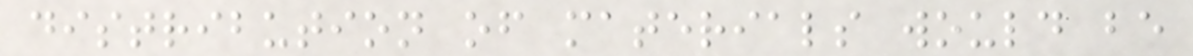distribution of materials would be
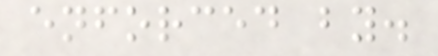enforced by.
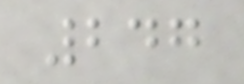247
